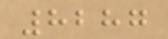8287
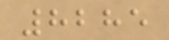8285
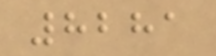8281
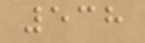538
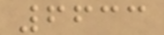6633
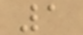1
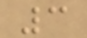3
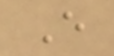E
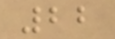22
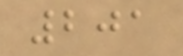201
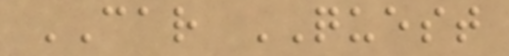CAR QUEST
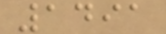1491
